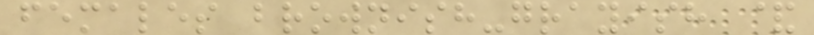females brownish-grayish &
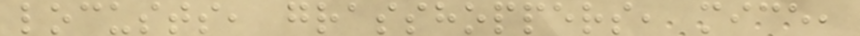locusts, grasshoppers, mice,
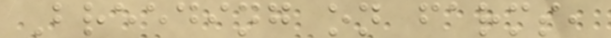Breeding on farms,
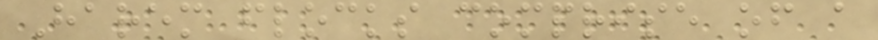Harem flocks comprise of a
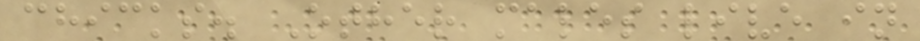chicks. Other males live in
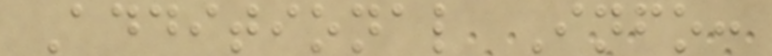Additional Info:
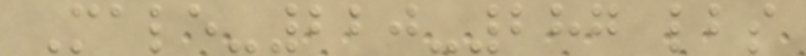Male-220-287 lbs
